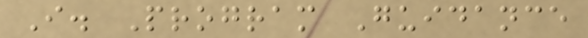I. Program Guidance
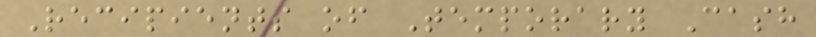Recipients of Temporary Cash
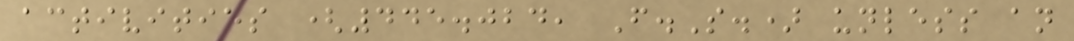activities (445.024, F.S.) unless an
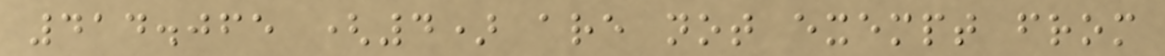414.065 (4) are not exempt from
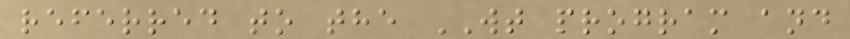referred to the WT program and
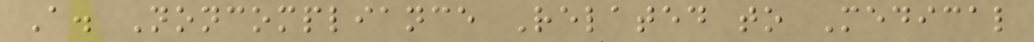A. Noncompliance Related to Medical
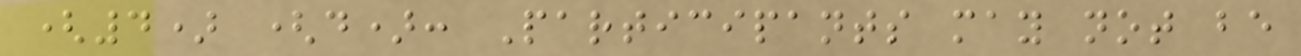(4) (d): Participants may not be
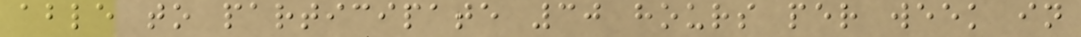able to participate 30 hours per week in
